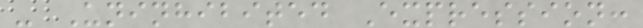- Uninhibited Expression:
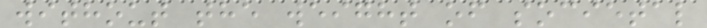without the weight of societal
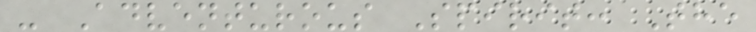- Adventurous Spirit: The
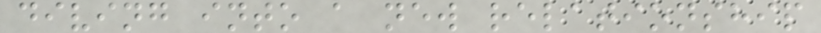diving into a new relationship
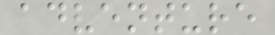adventure
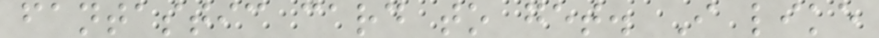fantastic card to get. I like
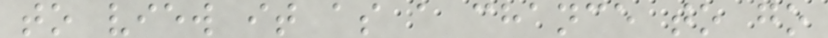to view it as a chance to go
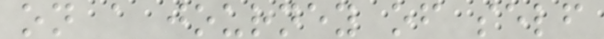on a journey of self
